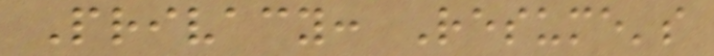Privacy: Resume's
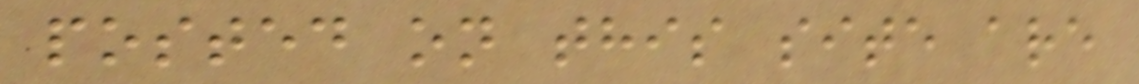posted on this site are
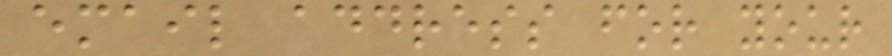email address for your
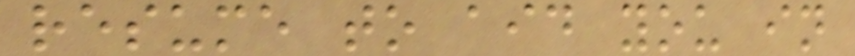resume to aid you in
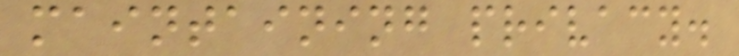maintaining privacy.
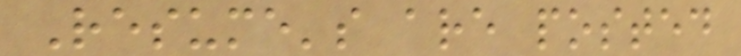Resume's are posted
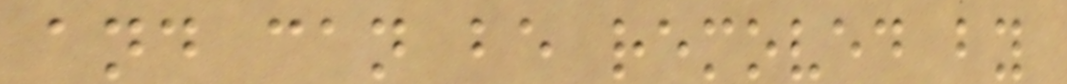and can be removed by
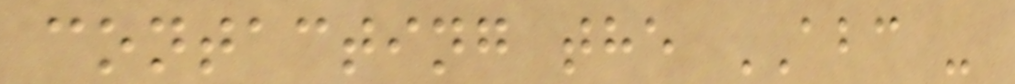contacting the ABC -
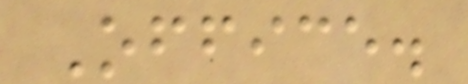Office.
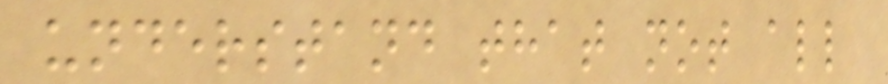understand that not all
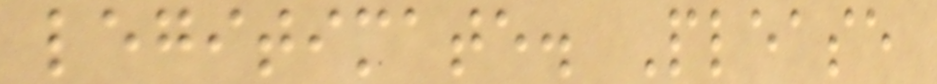legitimate. Please
